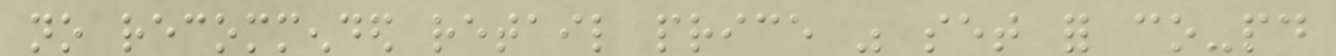no recommended retail price was set for co-paid
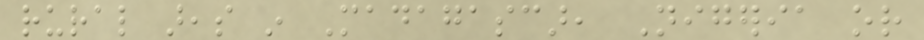rural areas in Madagascar, Nigeria or
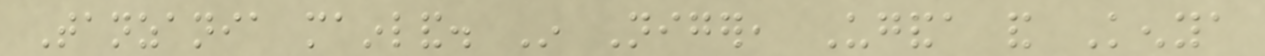Tanzania mainland. In Niger, Uganda and Kenya
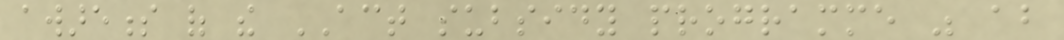awareness of the ACT subsidy programme was about
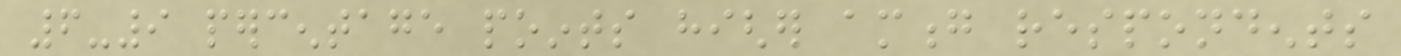6-9 percentage points higher among respondents
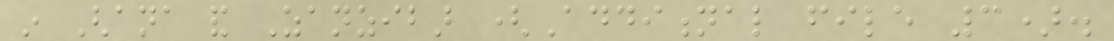in Ghana and Zanzibar (Additional file 3).
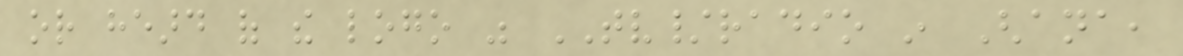or heard of the logo was TV/radio in Ghana,
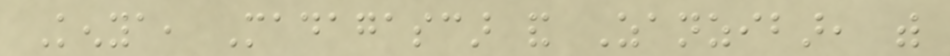Kenya, Madagascar and Zanzibar, with
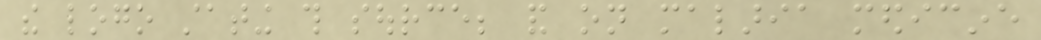the logo stating this source; and on malaria medicine
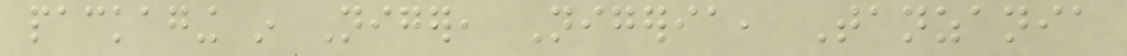packaging in Niger, Nigeria, Tanzania
